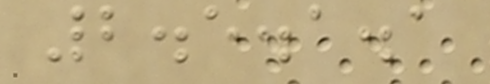2.5.1.1
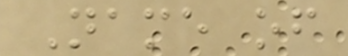Name of
